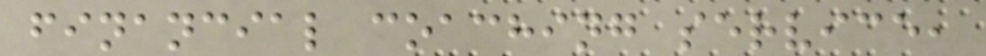financial coaching service,
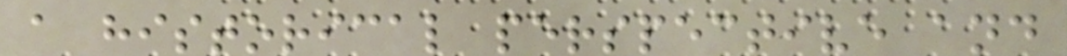a historical perspective and
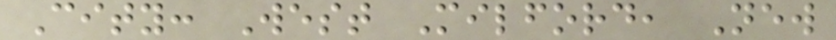City: West Milford, New
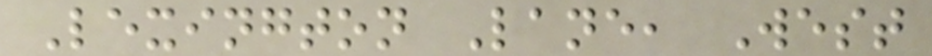Lexington Lane, West
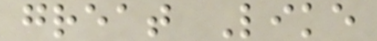great Like
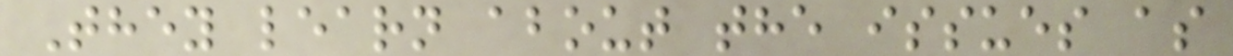They learn about the issues as
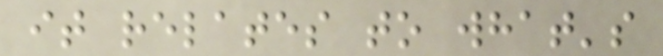it relates to what's
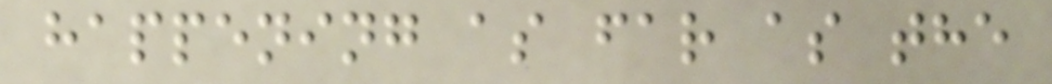happening as far as the
